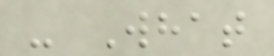- What
